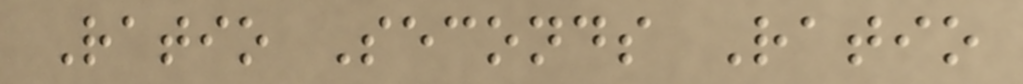Ratio Seconds Ratio
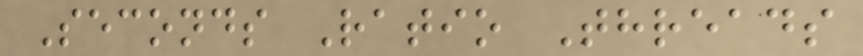Seconds Ratio Threads
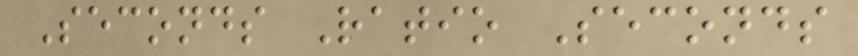Seconds Ratio Seconds
